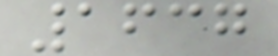1637
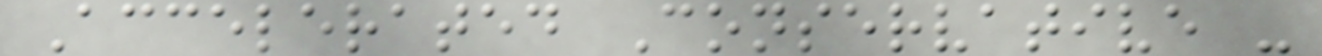Accelerated Conservative -
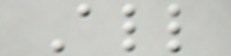All
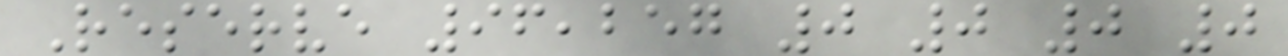Reserve 96,257 0 0 0 0
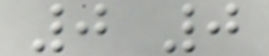0 0
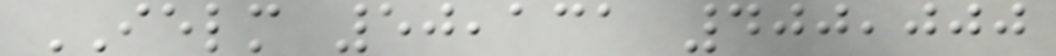IELM 50,131 400,000
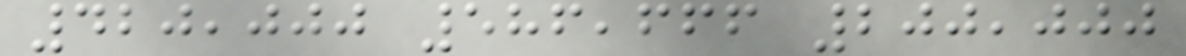420,000 586,666 200,000
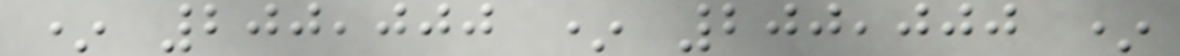* 200,000 * 200,000 *
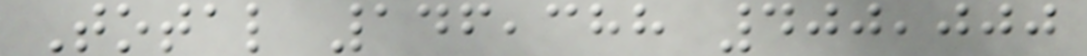Total 146,388 400,000
